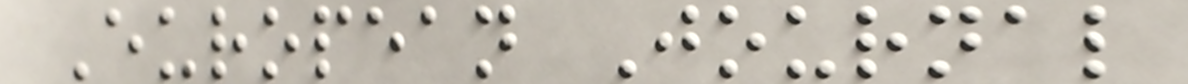European Journal
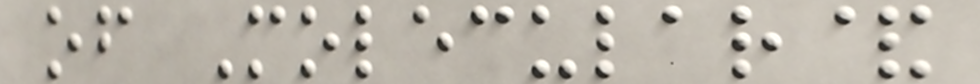of Molecular&
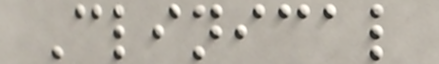Clinical
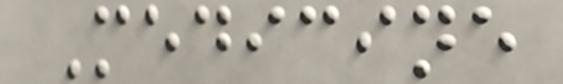Medicine
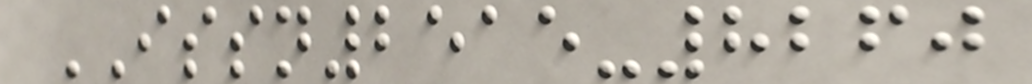ISSN2515-8260
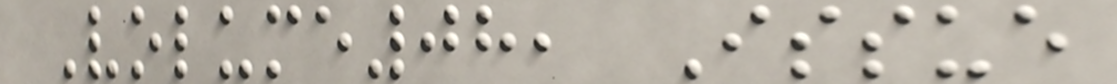Volume08, Issue
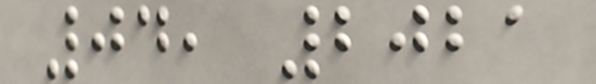04, 2021
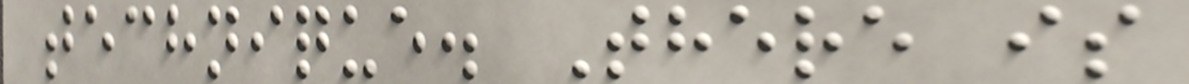technique. There is
